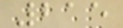215
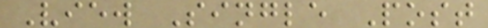View Single Post
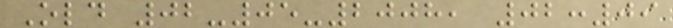Old 02-05-2008, 02:09
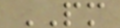PM
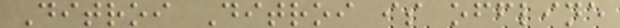Ditroi Ditroi is offline
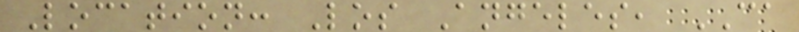Location: Los Angeles, CA
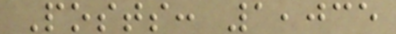Posts: 1,035
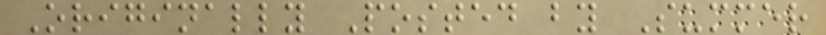Originally Posted by Summer
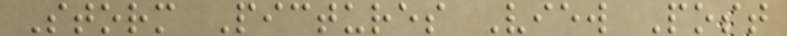Storm Pictures View Post
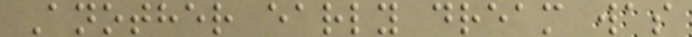Another early dream was
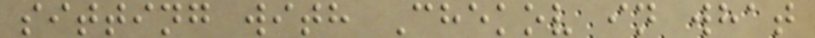sitting with Chekov in what
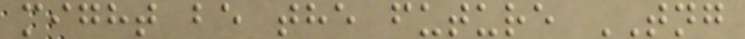might be the future TNG
